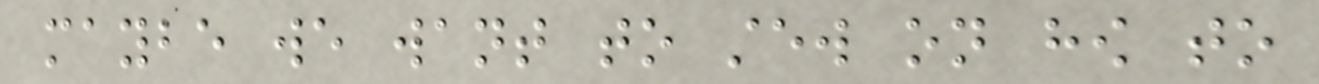maybe we want to stew on how to
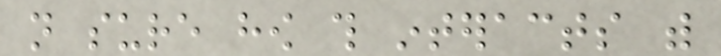not sure how this interacts with
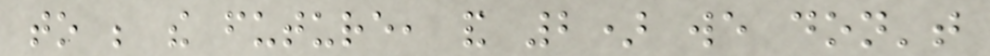to be the future, and 2) we don't
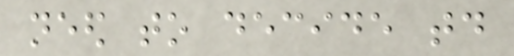need to decide today
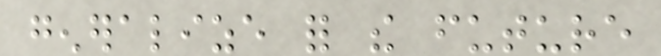generalize for the future
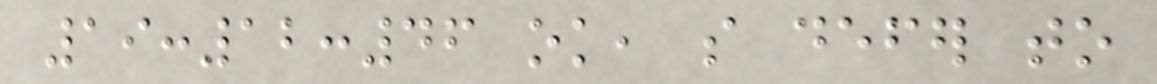19:12:46 ok, so defer to
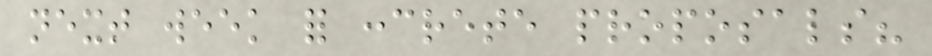next week for concrete proposals?
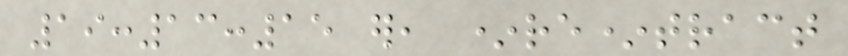19:13:15 er, *re*tract
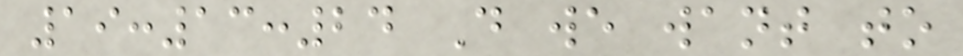19:13:24 Do we want to
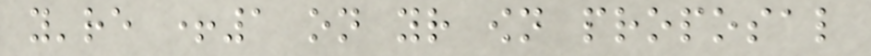you're +1 on your own proposal
